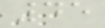45
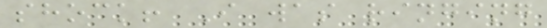shock! I was ringing
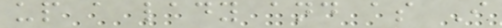up a lady and as I
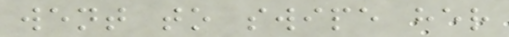went to swipe her
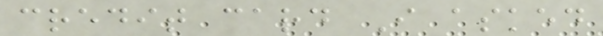credit card I asked
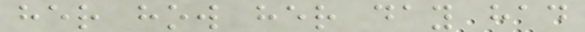her how her day had
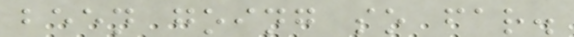been going so far.
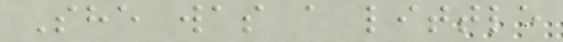She was a little
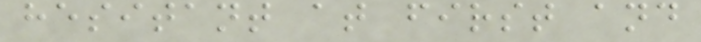hesitant at first and
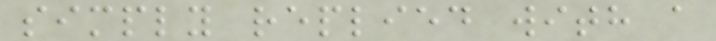simply replied with a
